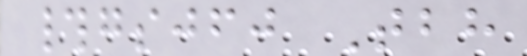#gsjfj Tbh
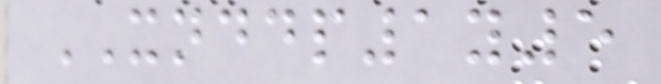XNDDP1y5
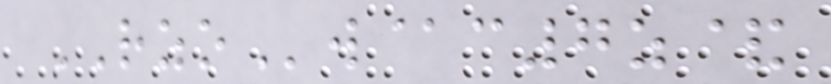RZOw@c7z&
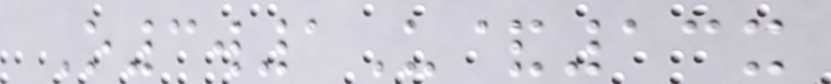O3w1U&13x
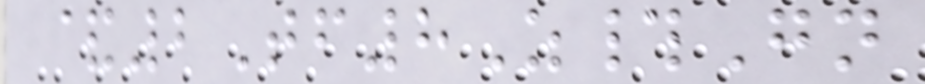&2Tf8Z#Gn
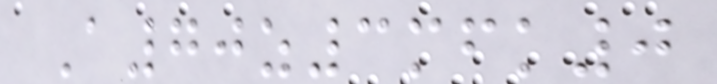A70z3mfk0
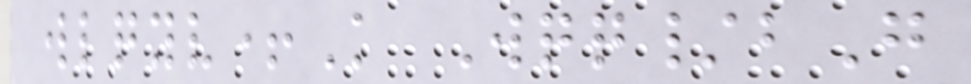wlqyv+K Wqq/bG
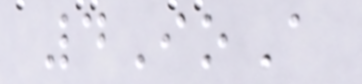4IoA
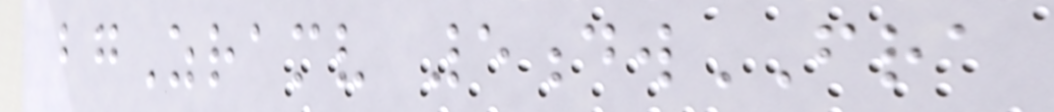bgZramv 5dwFRA
